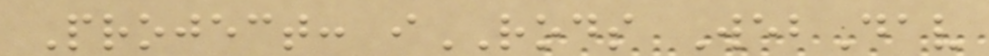Project: iRODS WebDav
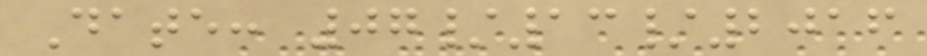Date: 07/13/2016
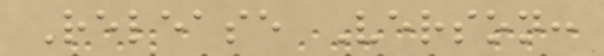Release Verson:
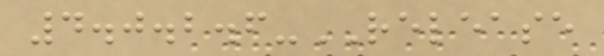4.0.2.6-RELEASE
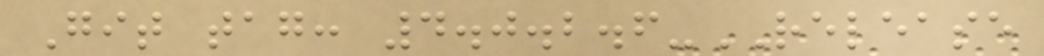Git tag: 4.0.2.6-RELEASE
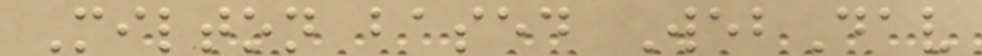Milton based WebDav
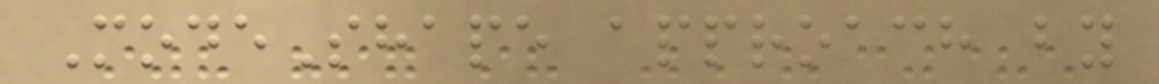ModeShape approach by
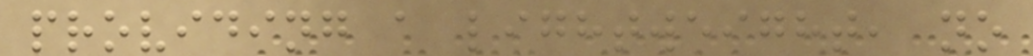providing a lightweight, no
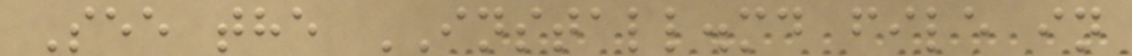See the INSTALL.md file in
